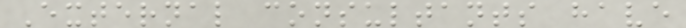External consultants have
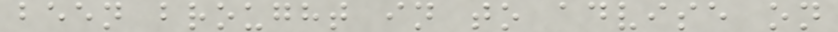been brought in to advise on
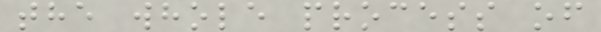the whole process of
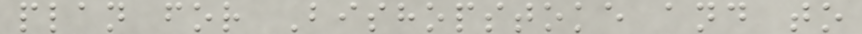plan for Bishopstoke and to
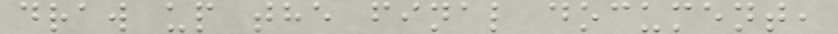draw up the final document,
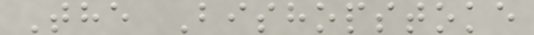The Bishopstoke
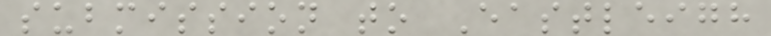submission to Eastleigh
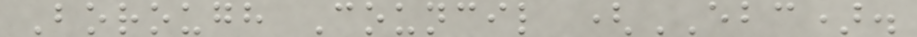Borough Council (EBC).
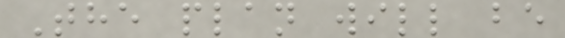The plan will be
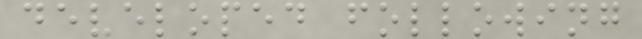developed following
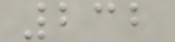232
